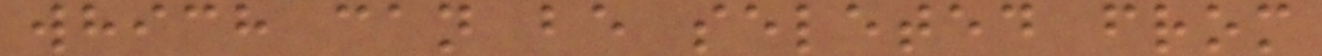which can be seleted from
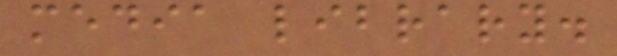media library.
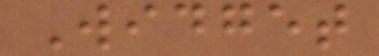Widget
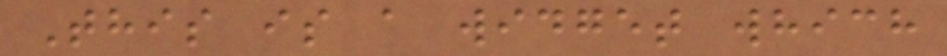This is a widget which
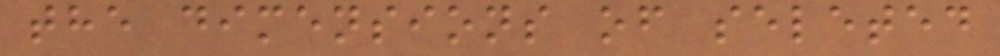the dimensions of seleted
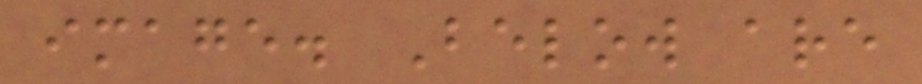image. Below are
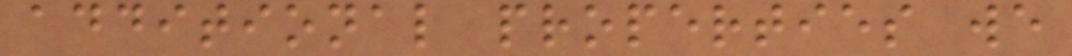additional properties we
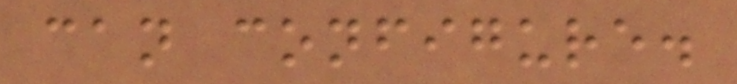can configure.
